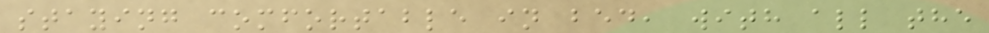staying comfortable in bed, with all the
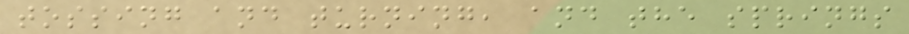tossing and turning, and the springs
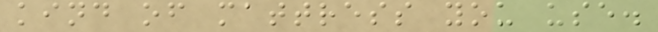kind of mattress you use.
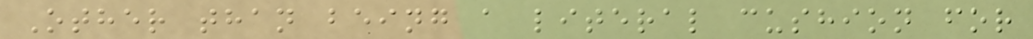Other than being a literal cushion for
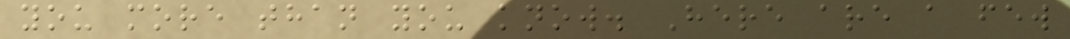you more than you know. Here are a few
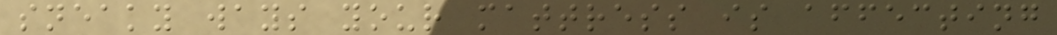sneaky ways your mattress is affecting
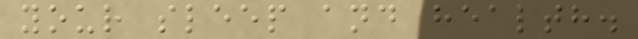your sleep and health.
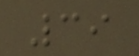39
